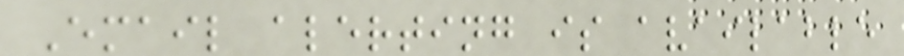Email alerting is available
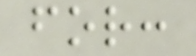for:
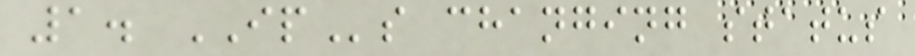1. IPs changing status
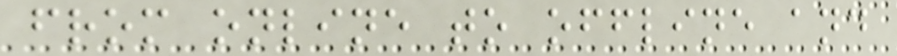from online to offline and
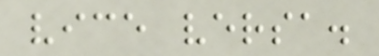vice versa.
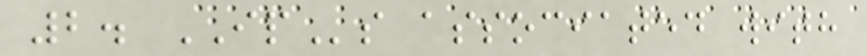2. IPs associated with
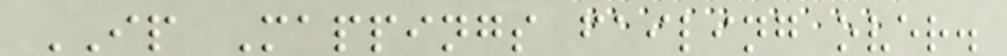IP Mappings failing over.
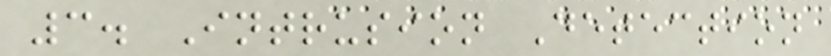3. Intrusion Detection
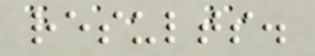results.
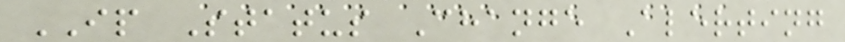IP Status Change Alerting
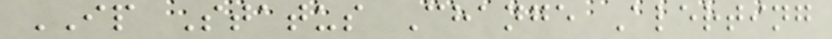IP Status Change Alerting
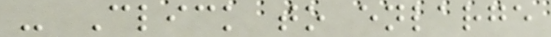- Click to enlarge
